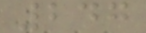247
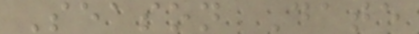Season Date
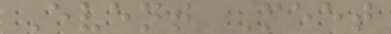Event Meet
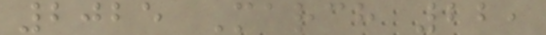2025 March 22,
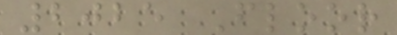2025 Floor
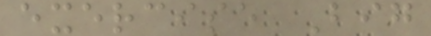exercise Big
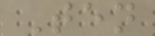Ten
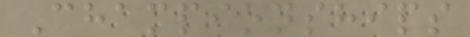Championships
